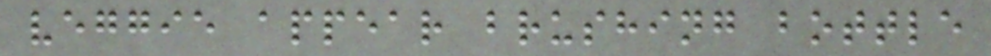veggie appear brushing bottle
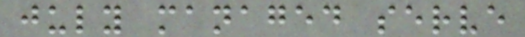july managed serve
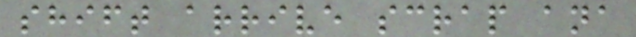shift arrive scrap ana
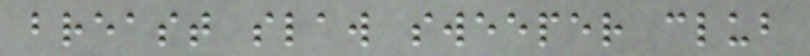breast slaw sweeper club
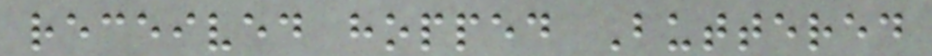received hopped Buttered
